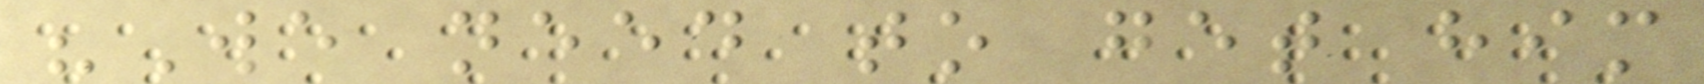"We need to get him
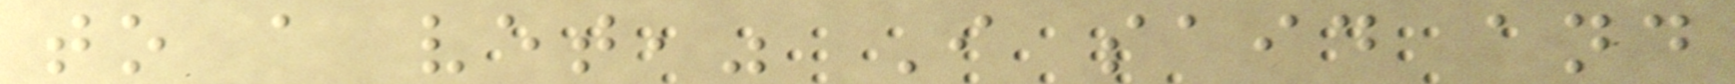to a vet," I said and
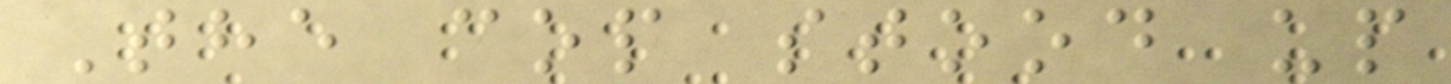The cop stood up
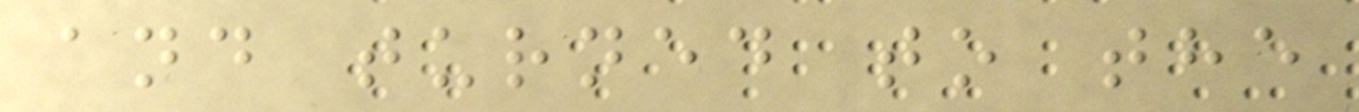and turned to the
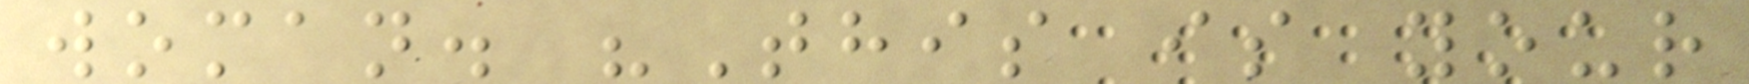woman. "This is your
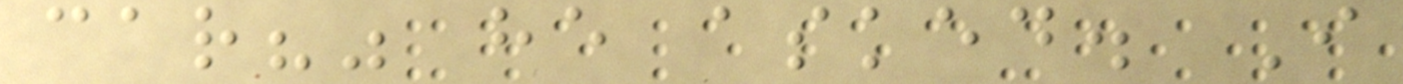car?" he asked. I
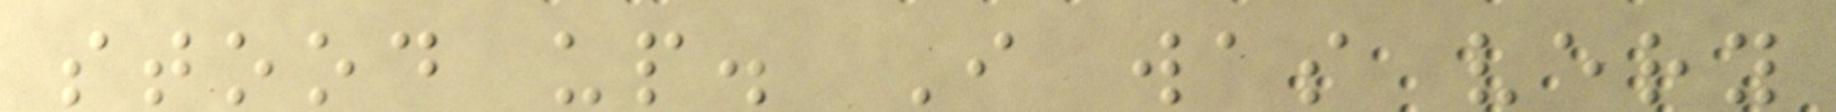stood up. I was very
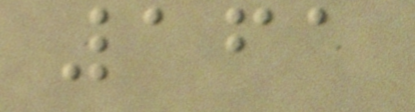161
